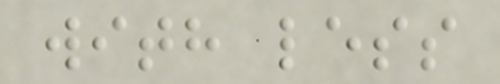with less
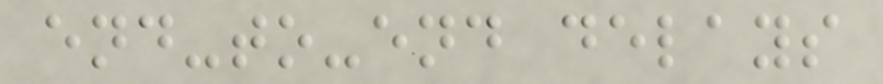end-to-end delays
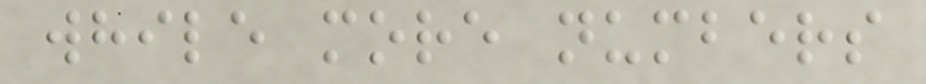while more numbers
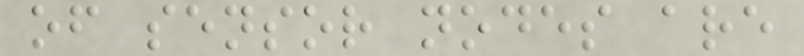of sensor nodes are
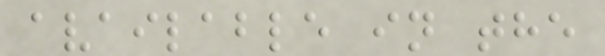available in the
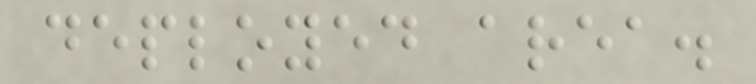deployed area.
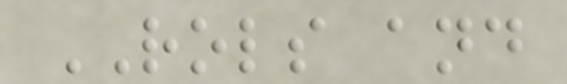ROLS and
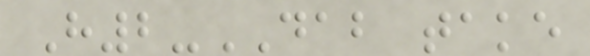H2-DAB take
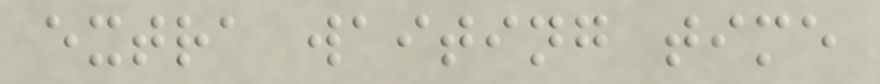extra waiting time
